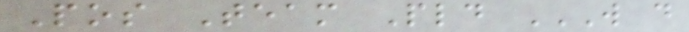Pos Team Pld W D
